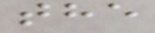the
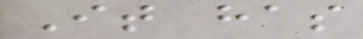It has
